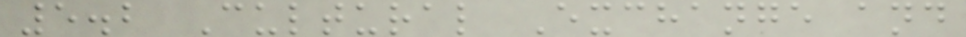5.2 Cultural Exchange and
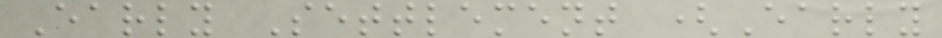Early Settlement (Early
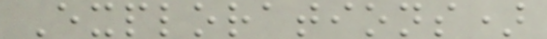Explorations)
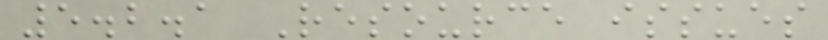5.2.1 Resource issues
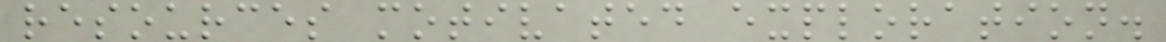resources motivated exploration.
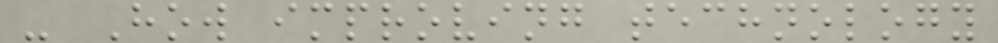- How improving technology
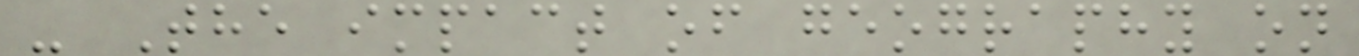- The impact of geography on
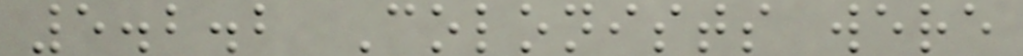5.2.2 Colonists were
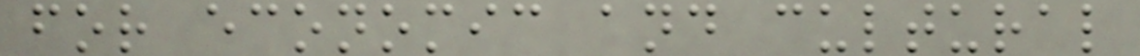for economic and cultural
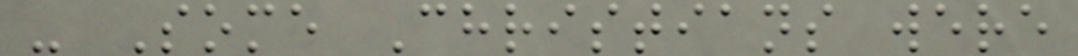- Some Christians were
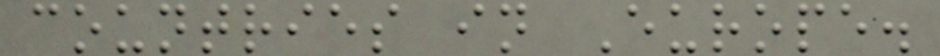countries in Europe.
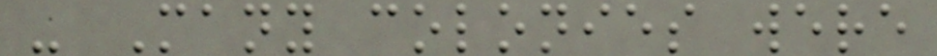- Many colonies were
